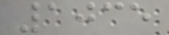1035
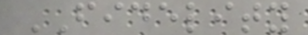FIDELITY
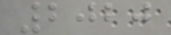2020
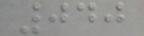040
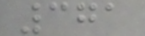371
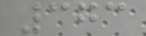373
